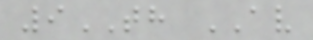9TH AV
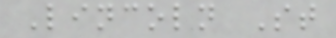Lincoln St
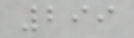299
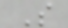S
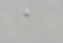a
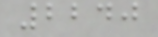2240
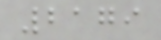2179
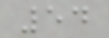54
